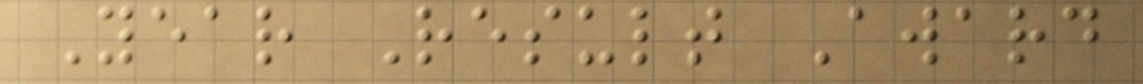Year Result Award
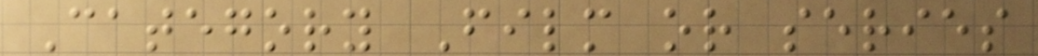Category Film or series
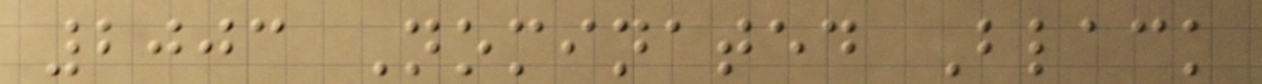2003 Nominated Black
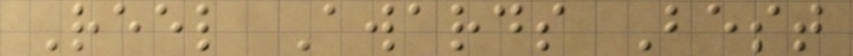Reel Awards Best
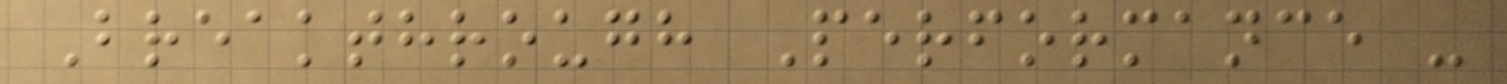Breakthrough Performance -
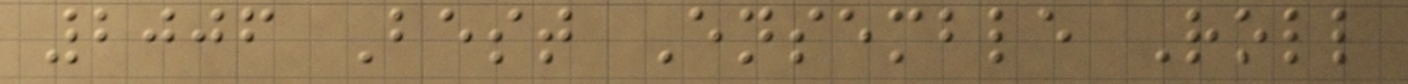2006 Best Ensemble Roll
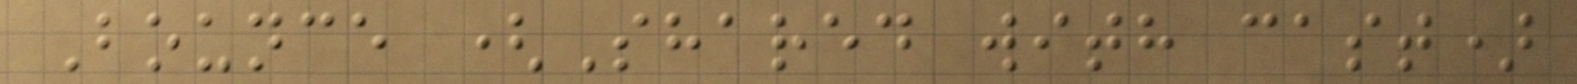Bounce (Shared with cast)
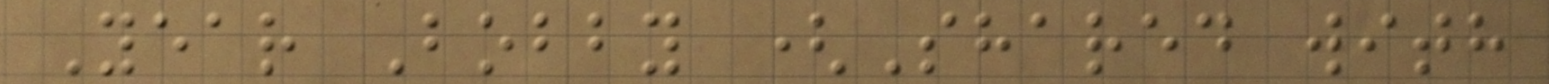Year Bobby (Shared with
